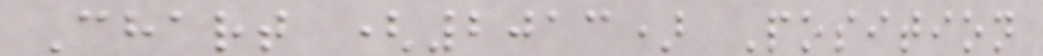Chart (2013) Position
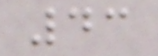43
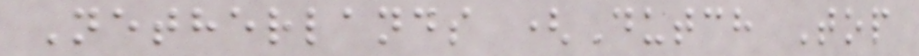Netherlands (Dutch Top
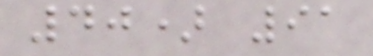40) 91
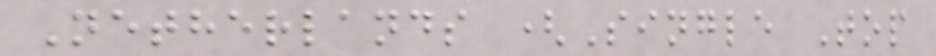Netherlands (Single Top
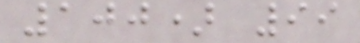100) 99
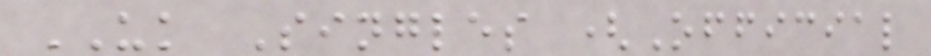UK Singles (Official
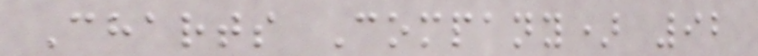Charts Company) 92
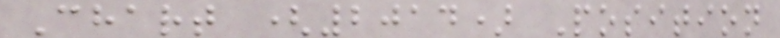Chart (2014) Position
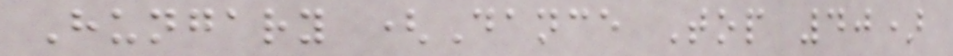Hungary (Dance Top 40)
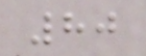80
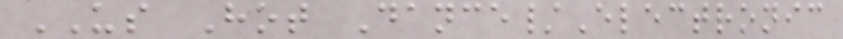US Hot Dance/Electronic
